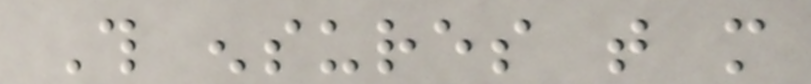This ensures that more
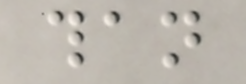than
